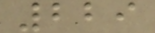229
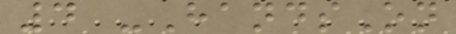4 -HandsOn
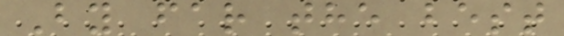By far the best
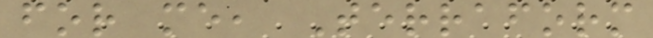for me, Terraform
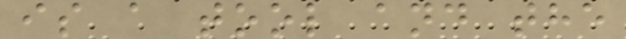is a tool and the
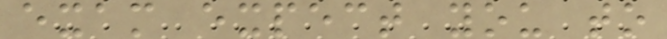exam expect you to
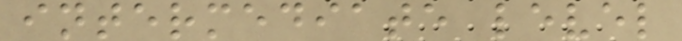intermediate level
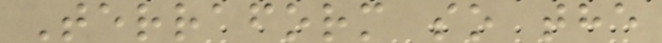Terraform so the
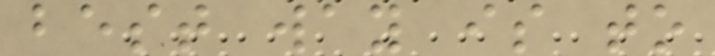best way is to
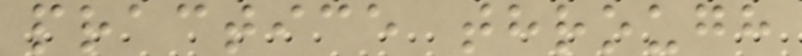practice through
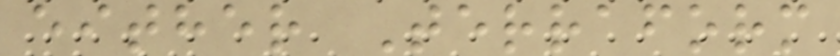either Terraform
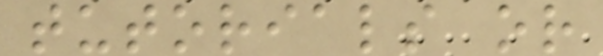tutorials or
